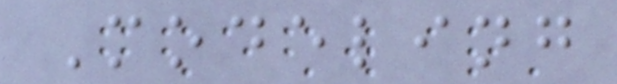Modeling
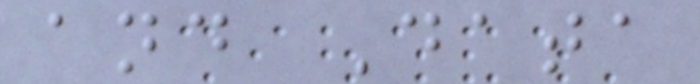and Data
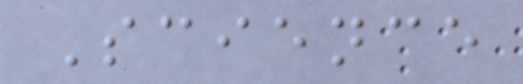Science
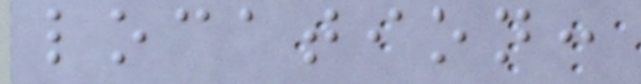location:
